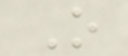O
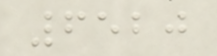6520
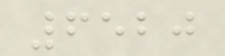6520
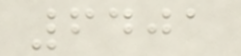6401
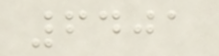6401
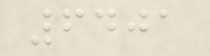6401
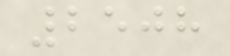2508
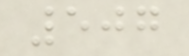507
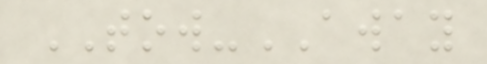TOW-AWAY
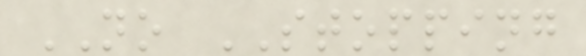NO STOPPING
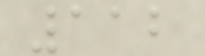112
